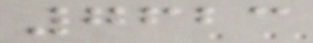7623
